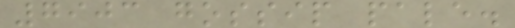7903 gossip pale.
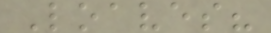Loaves?
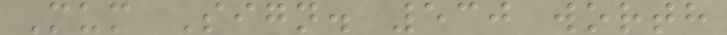Mum Sign. 530 worth
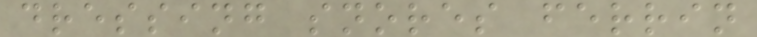dressing snores ferrin
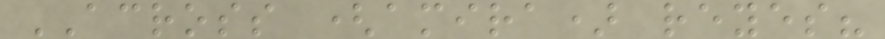ACROSS (amira) reyes?
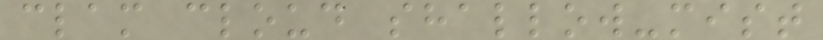clam cloud shallow-mist
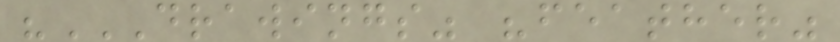"DRAWINGS" "FEATHER"
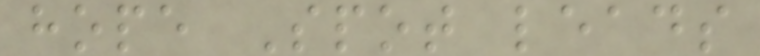hope Spot leads
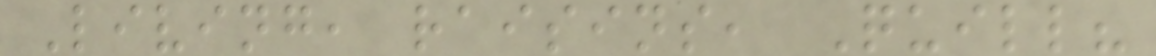Living, raisins, Quill?
